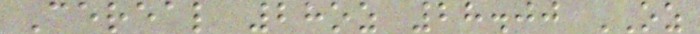Cereal 28oz 28.00 OZ
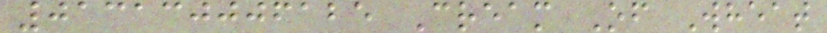013130006125 Cream Of Wheat
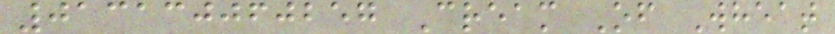013130060257 Cream Of Wheat
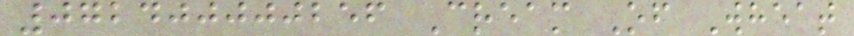072400000256 Cream Of Wheat
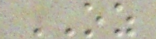OZ
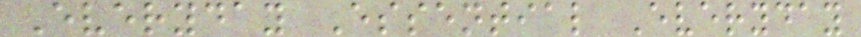Everyday Essential Everyday
